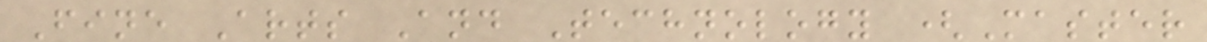Fine Arts And Technology (Master
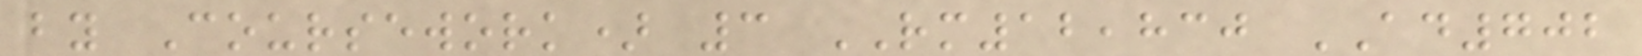by Coursework) 3 RM12,830 AD702
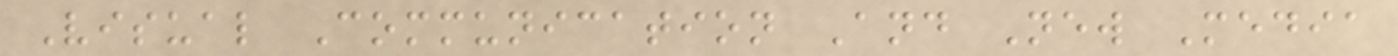Visual Communication And New Media
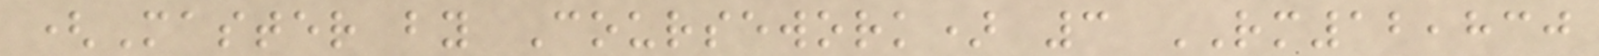(Master by Coursework) 3 RM12,830
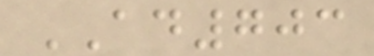AD703
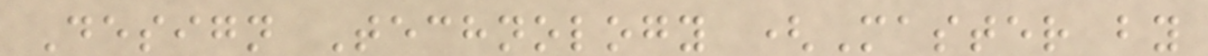Design Technology (Master by
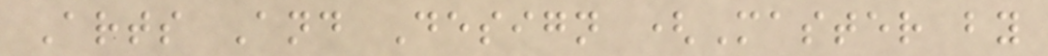Arts And Design (Master by
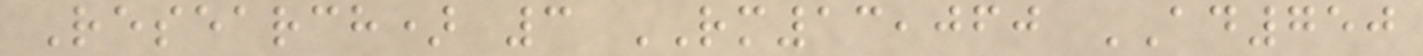Research) 3 RM13,060 AD750
